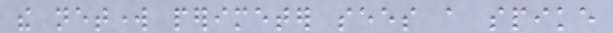the network perimeter sees a spike
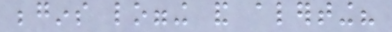begins logging and alerting?
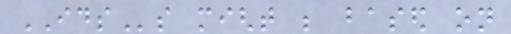IDSs might be based on
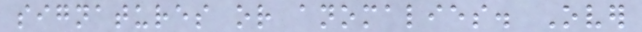signatures or anomalies. Over
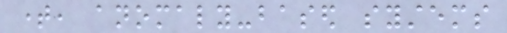time, anomaly-based systems
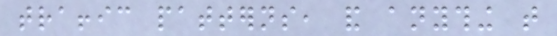traffic patterns, and anything that
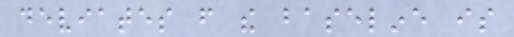deviates from the baseline is
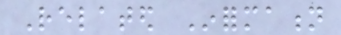Related Information
